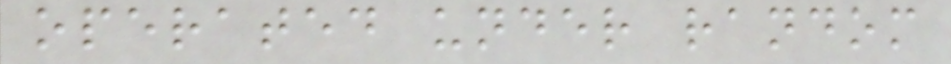operated under random
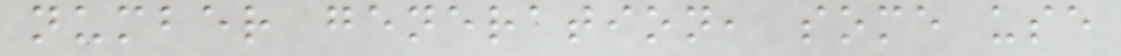number generation, some use
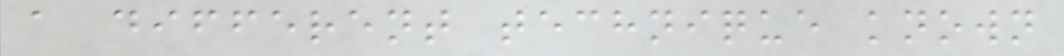a different technique known
